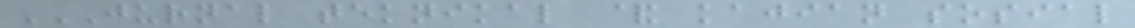JURNAL TEKNIKAL & KAJIAN SOSIAL
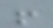!
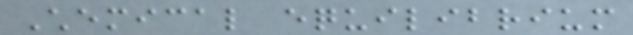Chemical equilibrium
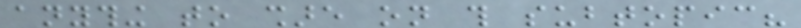anything to share on this subtopic?
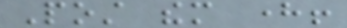Post them here!
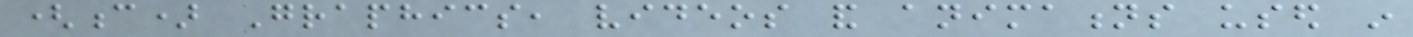(c) Graphics, videos and animations used in
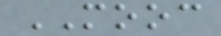MOOC
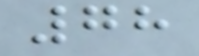78
